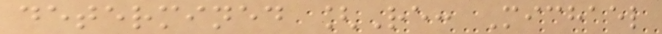determined [Re: Michael
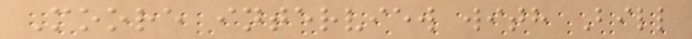Moore interview with Bill
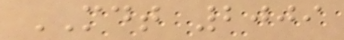MDT 2009
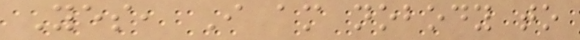Yes, I am nobody to
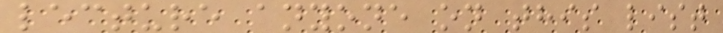lecture anyone on this list
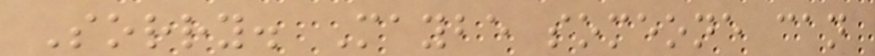Sorry. Maybe someone can
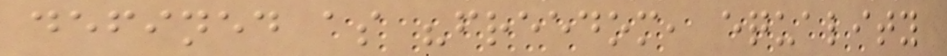defined as "freedom, equality
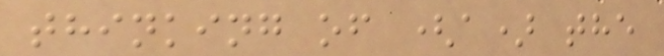thinking of (a) the
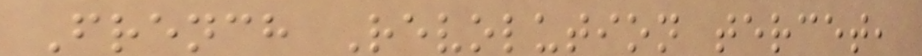French Revolution tercet,
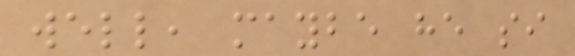well, maybe he si
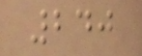240
